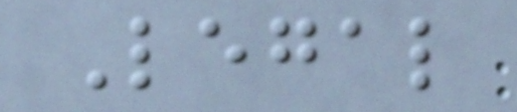Legal
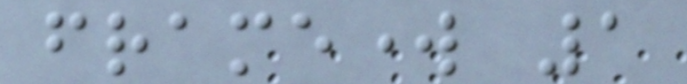framework 1
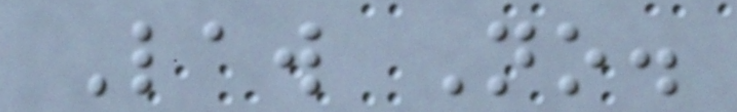Law No.
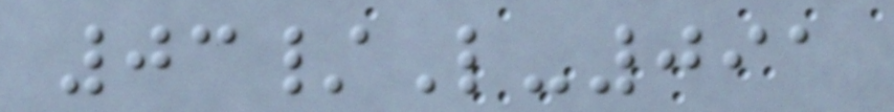03/L-091
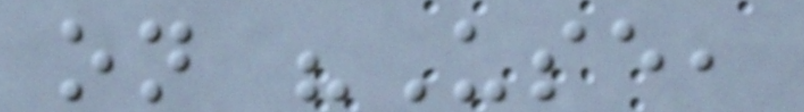on "Use,
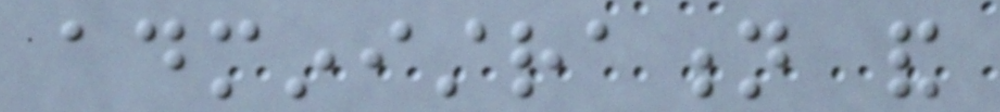administration and
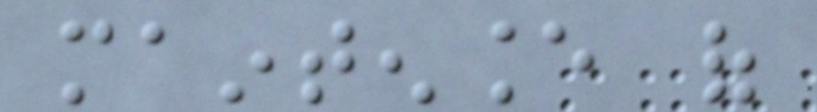maintenance of
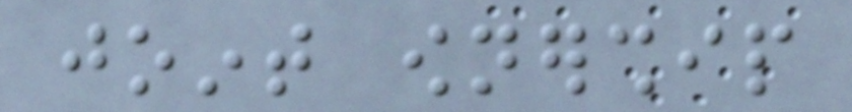joint ownership
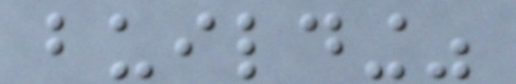building"
